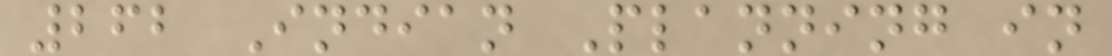262 Indian Planning in
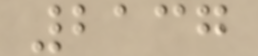2137
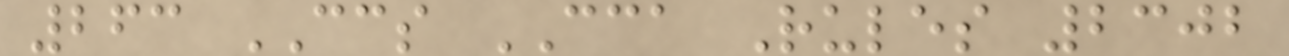263 CCS CCA Rules 2302
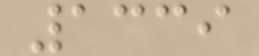1339
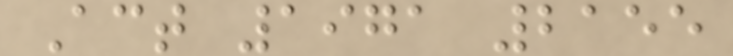Act 1971 2155
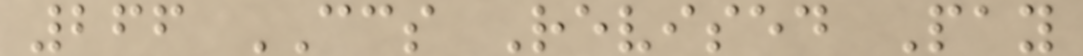266 CCS Revised Pay
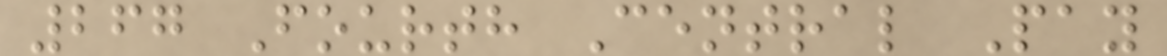267 Fourth Central Pay
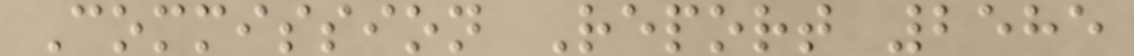Commission Report 2585
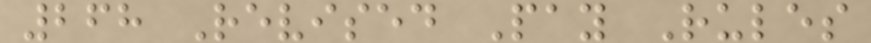268 Revised Pay Rules
